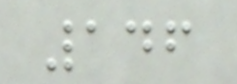146
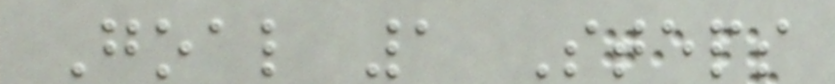Goal 1 Steps
